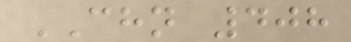CHN 408
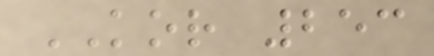KOR 253
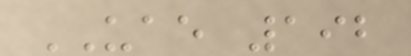UAE 192
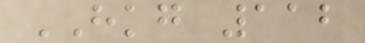HKG 112
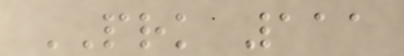PRK 111
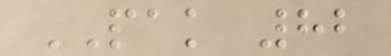PAK 82
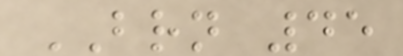BRN 45
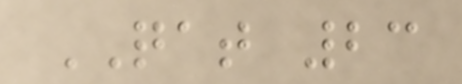QAT 23
